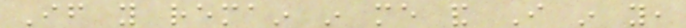If you remain in me and I in you,
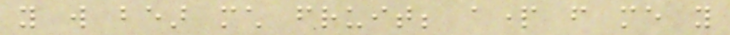you will bear much fruit; apart from me you
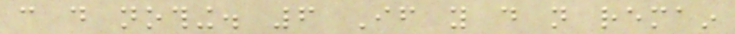can do nothing. 6 If you do not remain
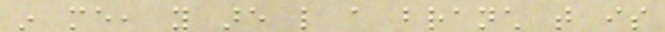in me, you are like a branch that is
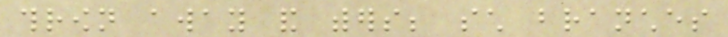thrown away and withers; such branches
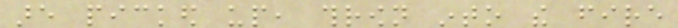are picked up, thrown into the fire
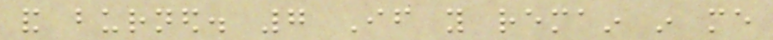and burned. 7 If you remain in me
